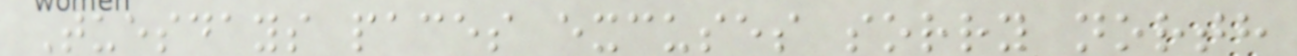Tuesdays paces excuses sorry north
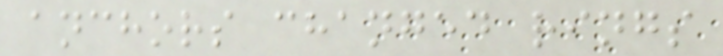anchors changed rings
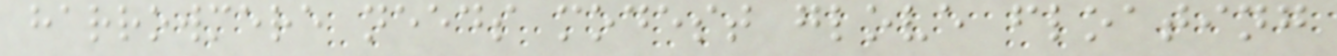harrowmere needs modest glove floating
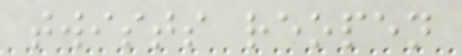twists reopen
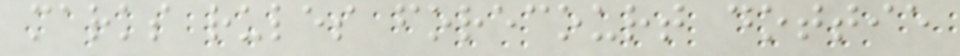marks rules forecourt dottie
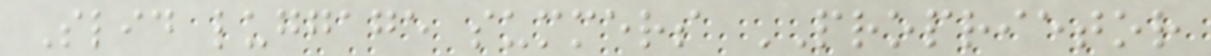Slid luggage summers PROPRIETOR
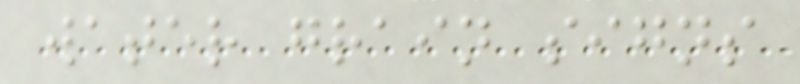water grain signs
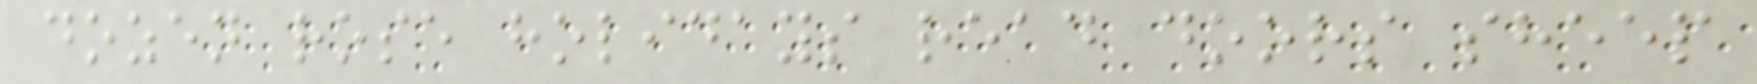dozen rose holidays read doors sheep
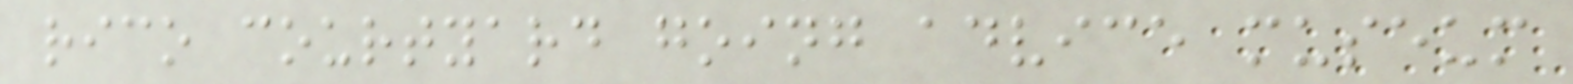rico courtyard going advice museum
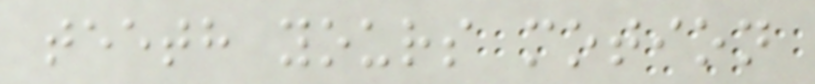teeth yours motion
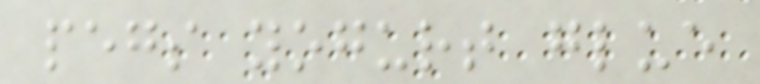pegs yogurt glue
